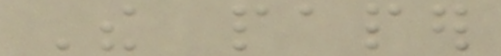The paper
